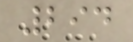294
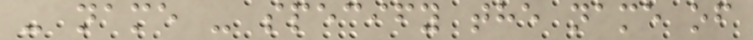- name - specify the name of
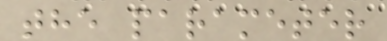the parameter
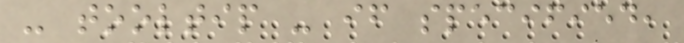- tooltip - if specified,
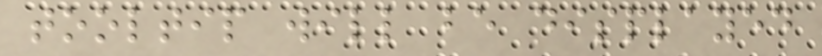tooltip will be displayed
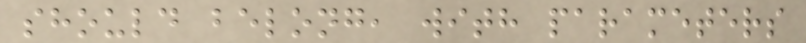should belong, with parameters
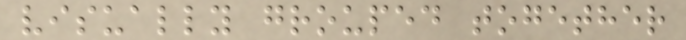visually grouped together
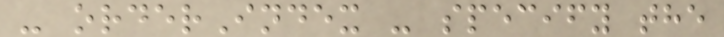- orderIndex - specify the
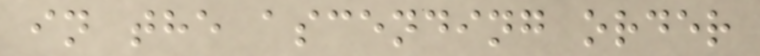in the ascending order
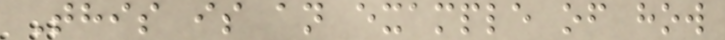This is an example of how
